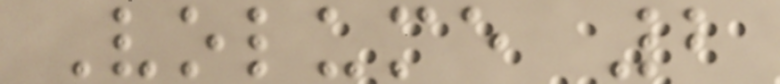Volume 2
